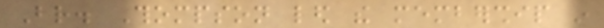Br. Thompson led the membership in
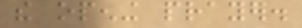the opening prayer.
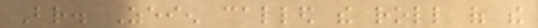Br. Zeien called the roll of the
